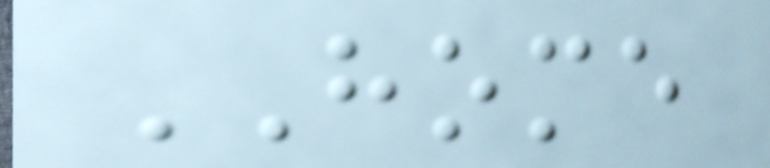HOME
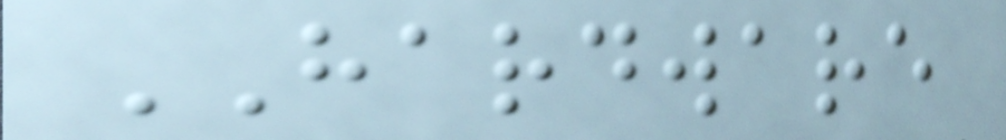HARDWARE
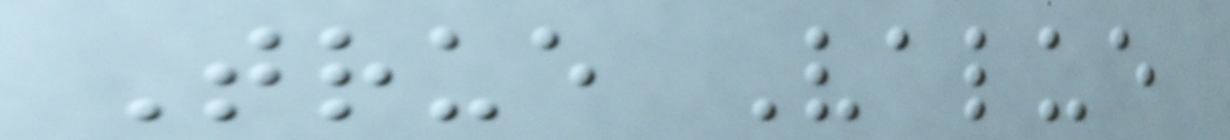True Value
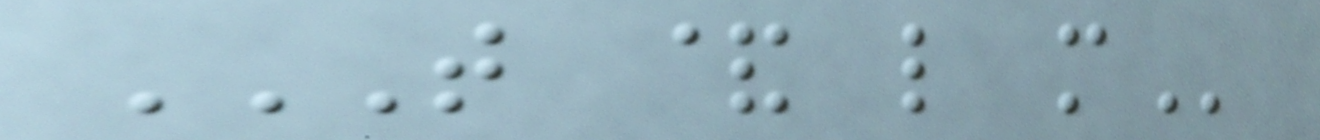T & L M
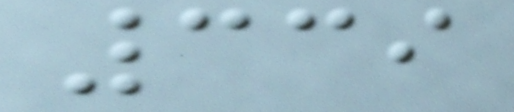339
